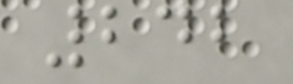242
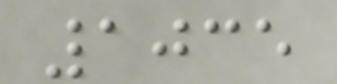1035
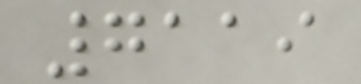7119
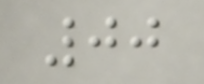00
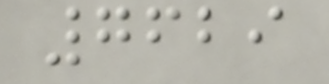7629
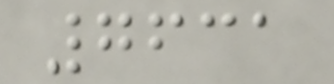7631
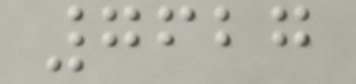7627
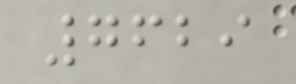7629
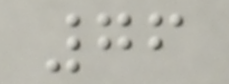76
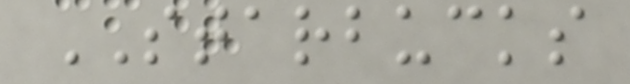STARBUCKS
